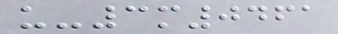u-3m0461
